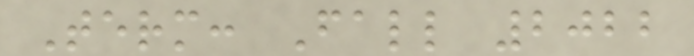Term: Fall 2022
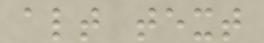alt text
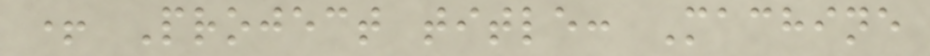+ Project title: Machine
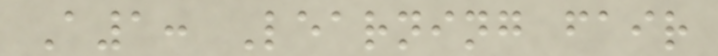A1: Learning fair
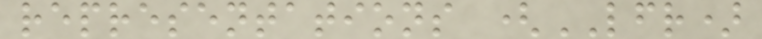representations (LFR)
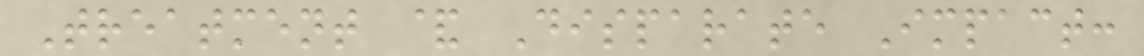Treatment & Disparate Impact:
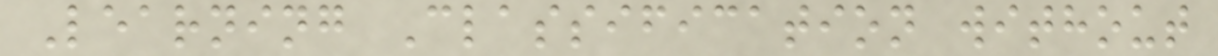Learning Classification without
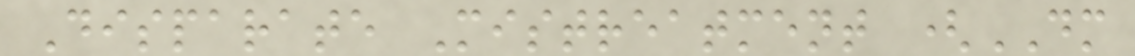Disparate Mistreatment (DM
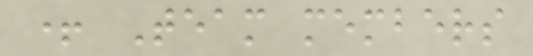+ Team members
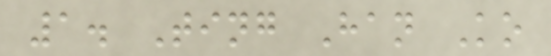1. Ting Han Ko
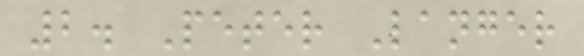2. Peter Langer
